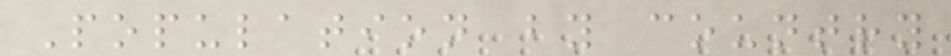Population by country
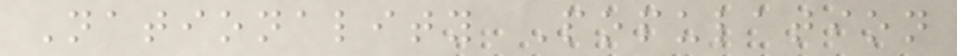Nationality Population
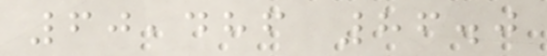60,486 86.0
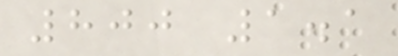800 1.1
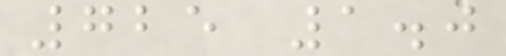725 1.0
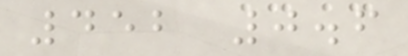452 0.6
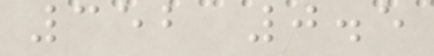352 0.5
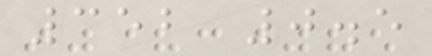352 0.5
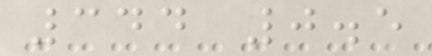344 0.5
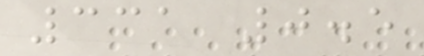331 0.5
